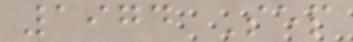1974 Sep
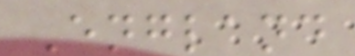England
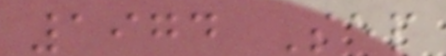1974 Sep
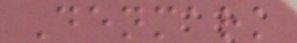Denmark
